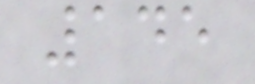145
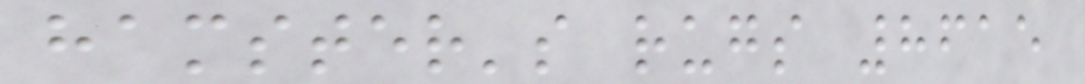hamster's rugs 8615
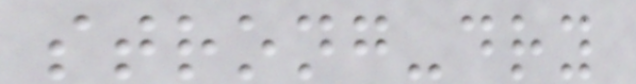strong-dry
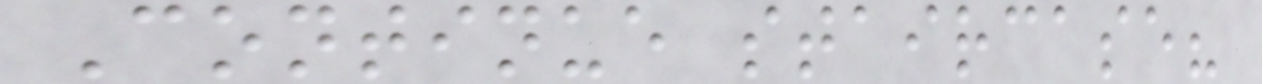Continue staircase?
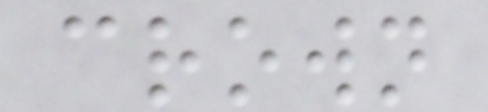crown
